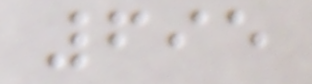695
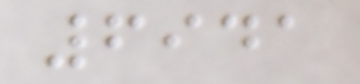6941
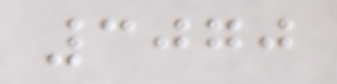3070
